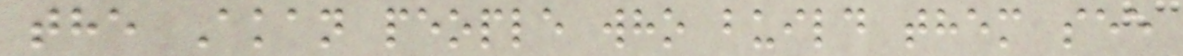the Akan people who build them see
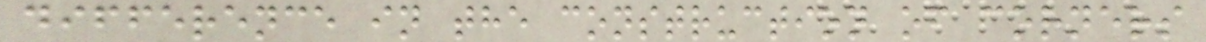difference in the construction of corners
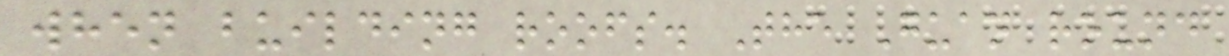when building roofs. The Guan round
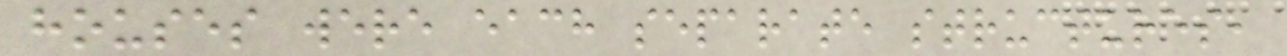houses were each separate structures,
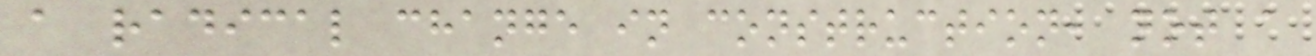a radical change in construction, not a
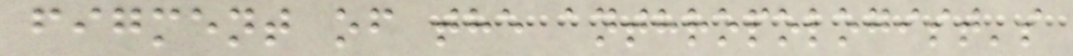figment of the anthropologist's
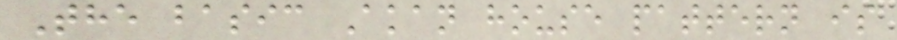The basic Akan house pattern is
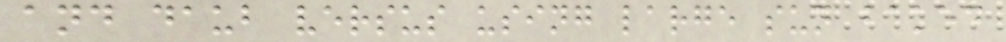and daub versus using large sun baked
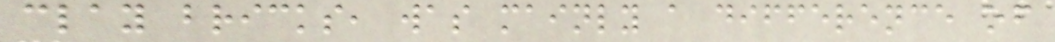clay bricks, was mainly a difference of
